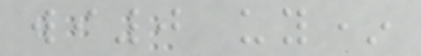wi0 uy*
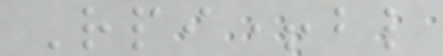Rpi+bl
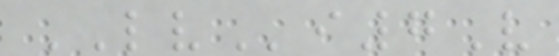LVi7V
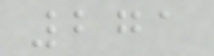271
